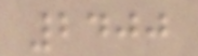2400
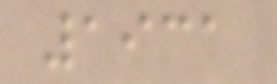1931
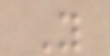Y
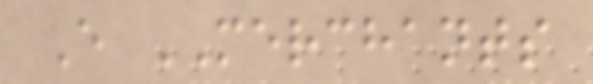E MERCHANTS
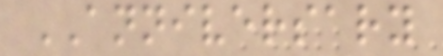ANNIVERSARY
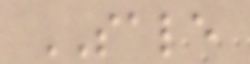SALE
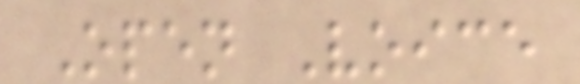Open Voice
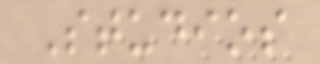Studios
